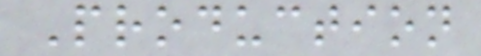Production
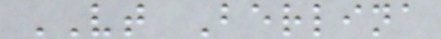VT Berlina
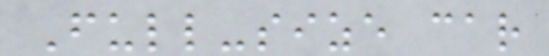Full-size car
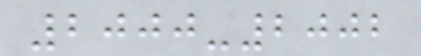2000-2002
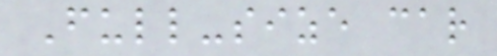Full-size car
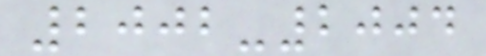2002-2004
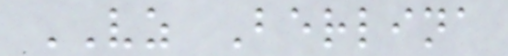VZ Berlina
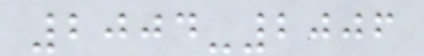2004-2006
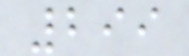299
